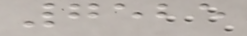7525
